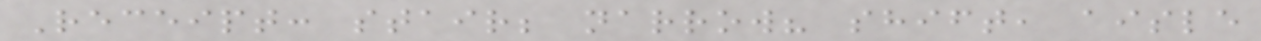Receipt: stair; narrow? shift, aisle
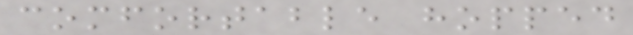comfortable hopped
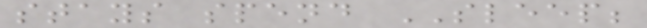stays spend SLEEP;
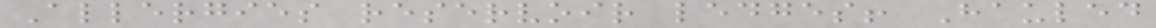Allergies reservoir ledges! Hauled
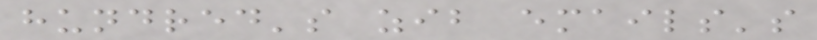hundred's zib emails's
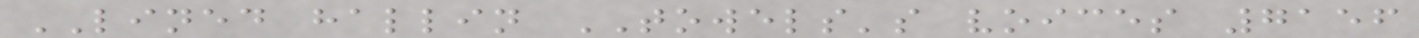LINED hallin TOWELS's voices 7156
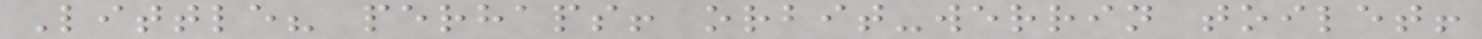Little? perhaps! orbit-werrin toilet!
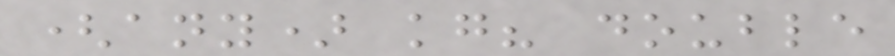(any) kg? double
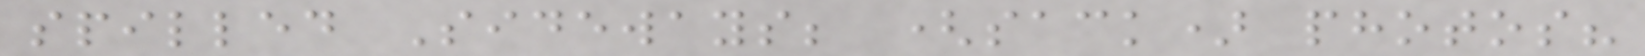spilled Sideways; (sack) photos?
